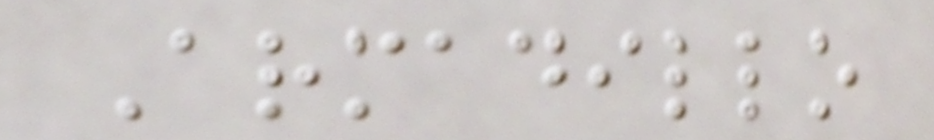Armadillo
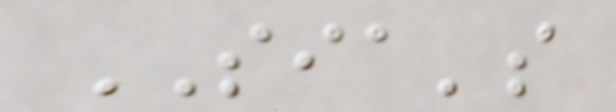SIA's
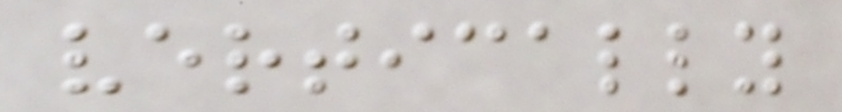vertically
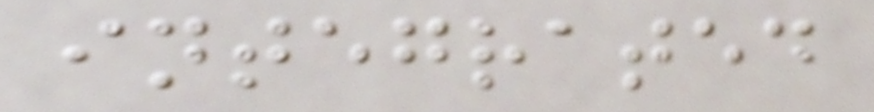integrated
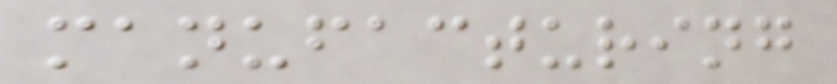manufacturing
